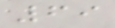69
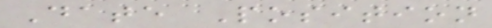Date Position
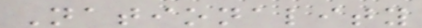Nationality
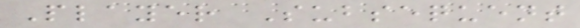Player Subsequent
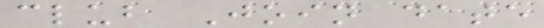club Join date
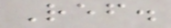Ref.
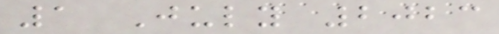1 July 2023
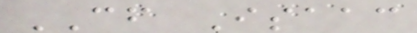CF Isaac
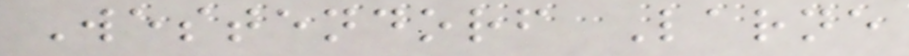Westendorf Larne
